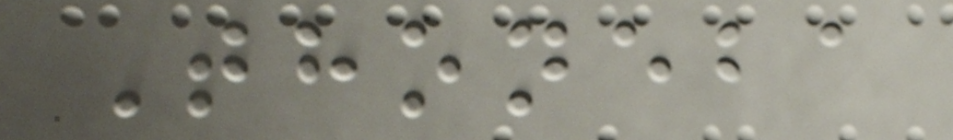Thoneba
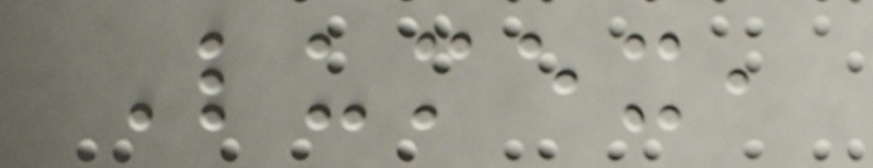Lumex,
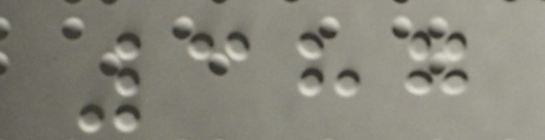387
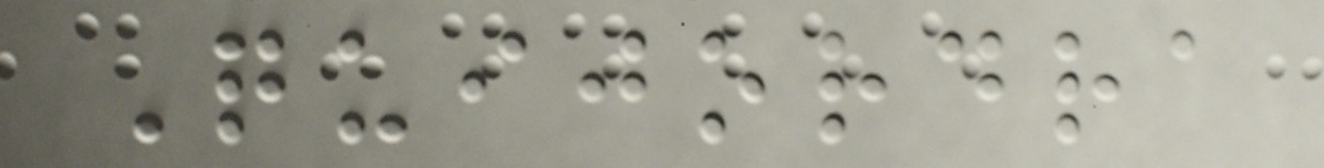Quijordra
